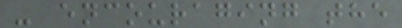- encouraging the
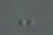-
